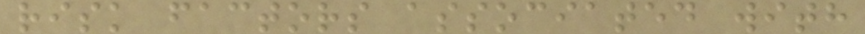risk factors associated with
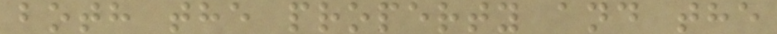both the property and the
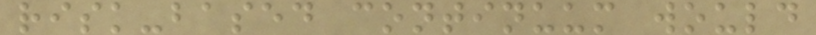risk-based continuum would
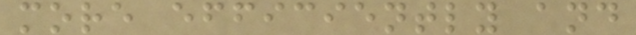more efficiently and
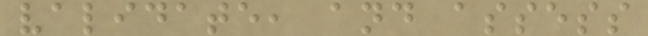validate, and assess
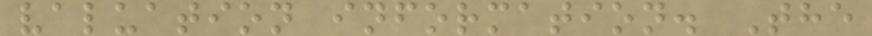valuation information. The
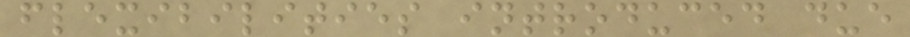flexibilities introduced due
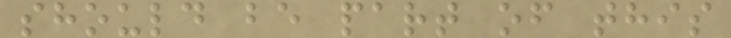should be part of this
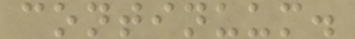continuum.
